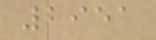2951
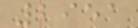2951
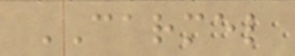CARMEL
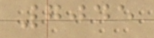7045
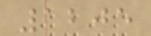1205
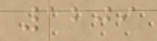1209
